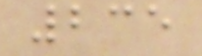235
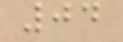04
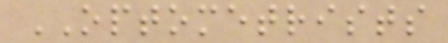OPTOMETRISTS
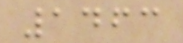1463
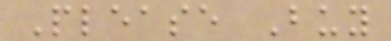Please Buy
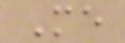Me
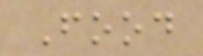Food
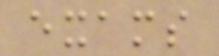exams
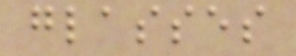glasses
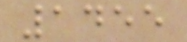1455
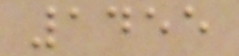1455
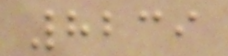8239
